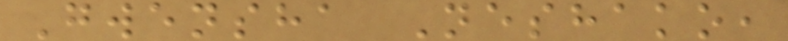Gwensha Neshako,
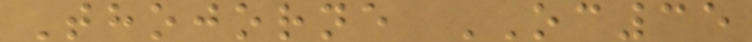Thojorne OC35
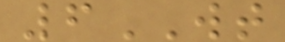6WT
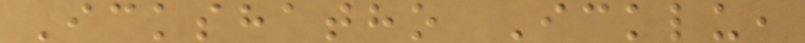Ickshatho Icklu,
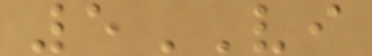5VI
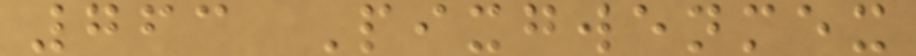763 Pixgwenmex
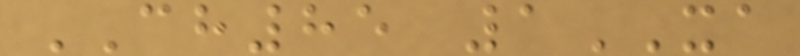CH85 1XA
